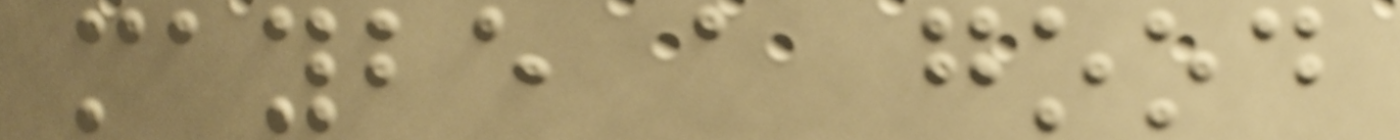maybe a good
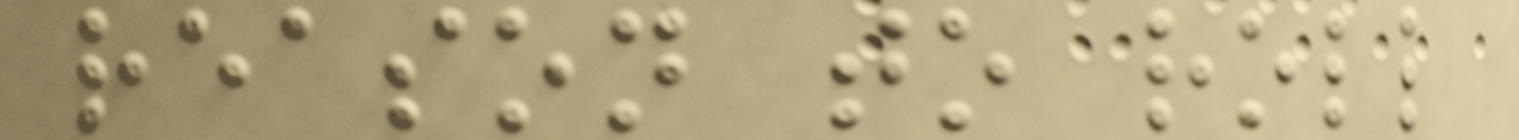reason to roll
